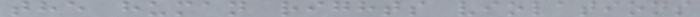the human rights violations
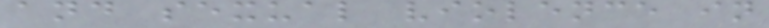and sexual violence in
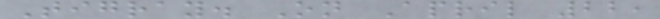Tigray. On April 22,
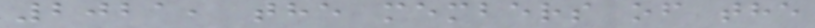2021, the members of the
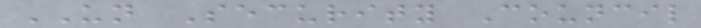UN Security Council
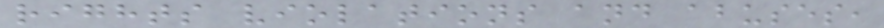rights violations and abuses,
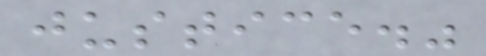justice."
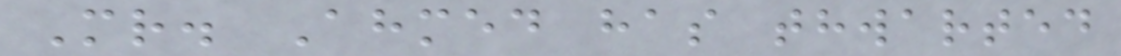Mr. Ahmed has thwarted
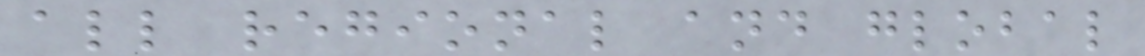all regional and global
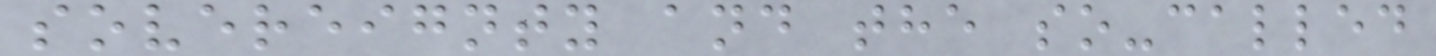sovereignty and the so-called
